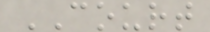COURT
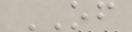OF
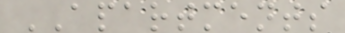APARTMENTS
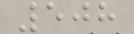508
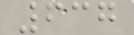637
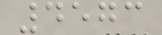4573
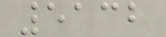5132
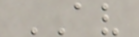AV
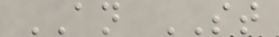AN ST
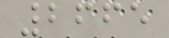2665
